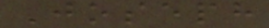Joseph
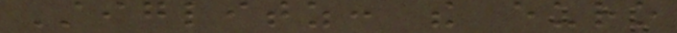Stiglitz: the euro
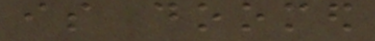is doomed
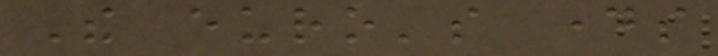The euro's days
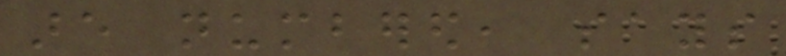are numbered, says
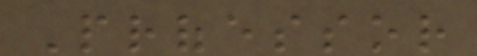Professor
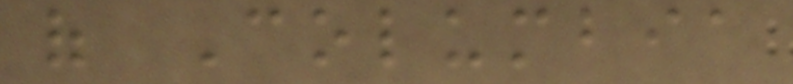of Columbia
